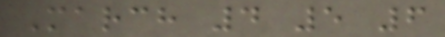March 4 5 6
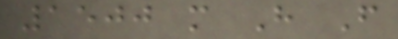1500 m H F
